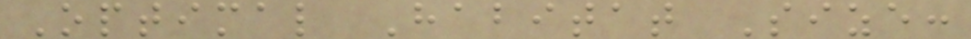Optimal Habitat Size:
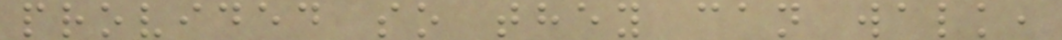provided so they can walk,
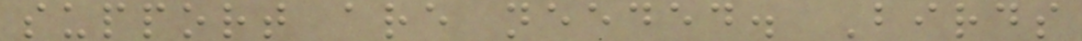support are needed. Birds
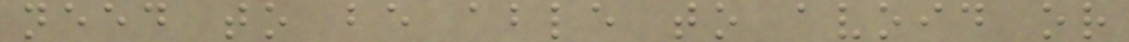need to be able to avoid or
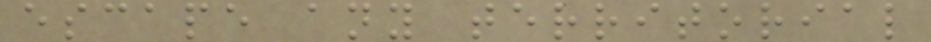escape any territorial
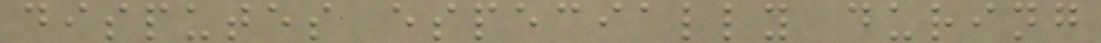disputes especially during
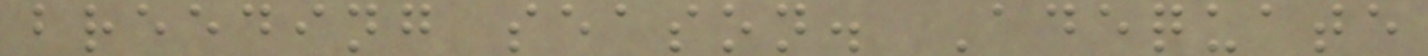breeding season. Adequate
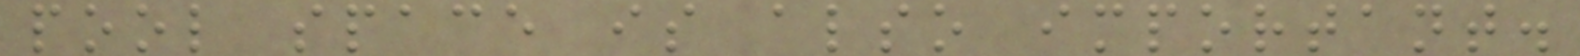pool space is also important.
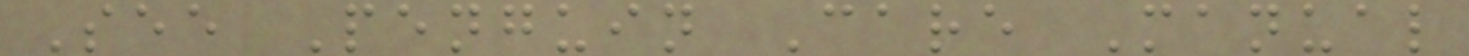See Penguin Care Manual
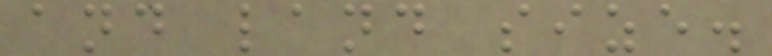and land size.
